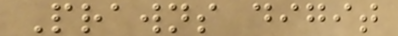Prawns digit
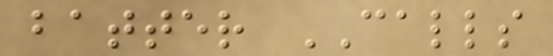batter CALLS
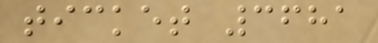ticket 3681
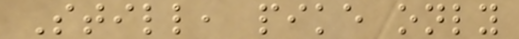Still, pike only
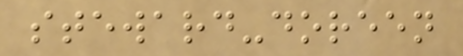steward-doreen
